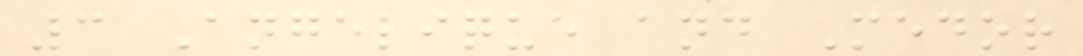3 Angelique and Medor
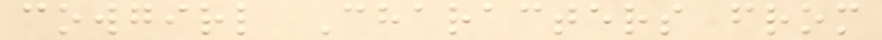cowgirl Characters from
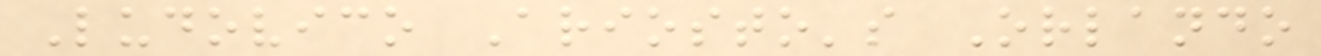Ludovico Ariosto's Orlando
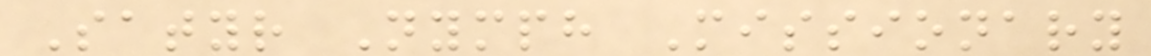Satyr Nymph Missionary
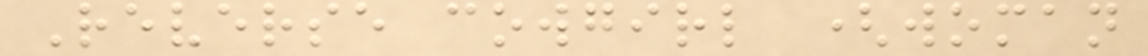Reverse cowgirl (woman
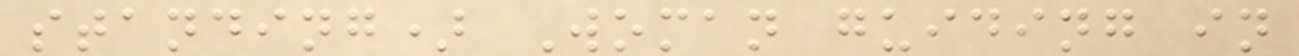standing) Woman guiding in
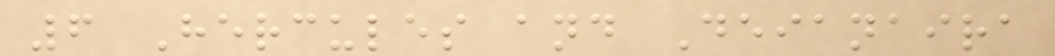6 Hercules and Deianaira
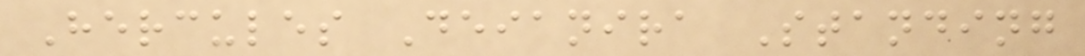Hercules Deianira Standing
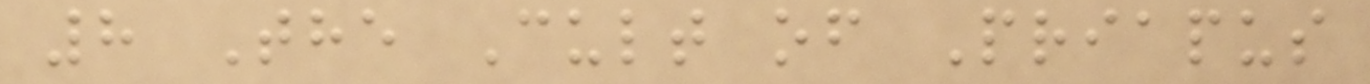8 The Cult of Priapus
